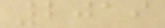2019
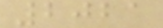2021
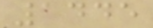1445
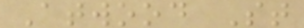Atwood St
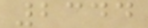2344
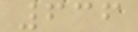636
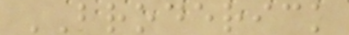BRODERICK
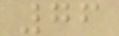76
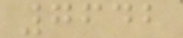7642
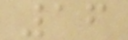16
